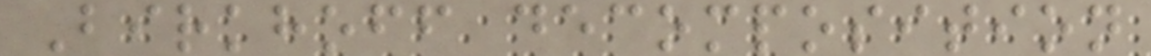Birkhoff decomposition
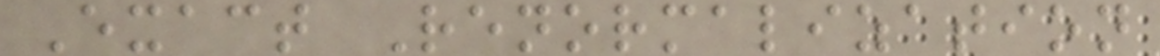Exact Renormalization
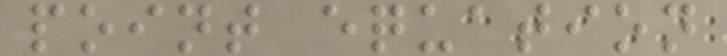point equation
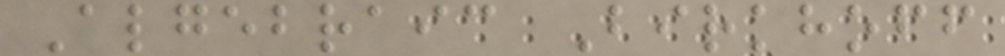Algebraic Birkhoff
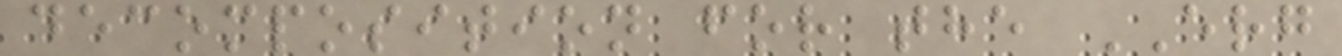decomposition for the ERG
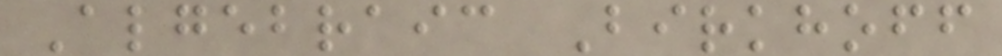Algebraic Birkhoff
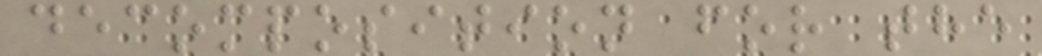decomposition for the
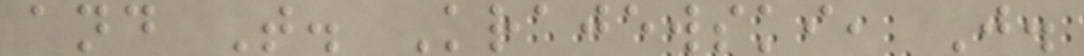and T. Krajewski, J.
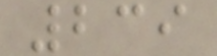239
